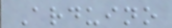Arduino
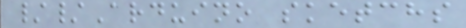//Arduino sketchs
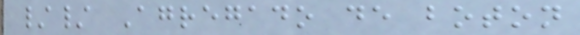// Agregado de boton
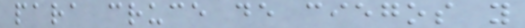para cruce de ciegos y
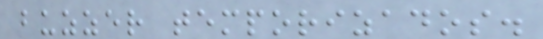buzzer temporizados.
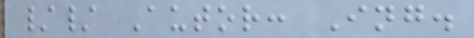// Autor: Ing.
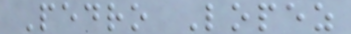Pedro Lopez
